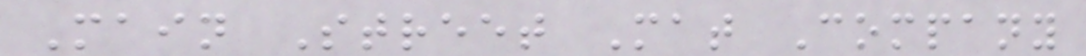Main Street Mat Company
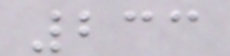233
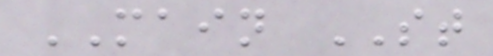MAIN ST
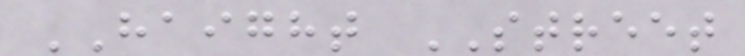HAIGHT STREET
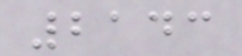2143
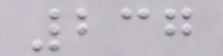237
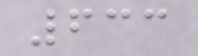633
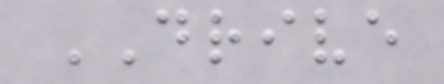DRIVE
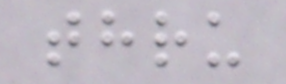thru
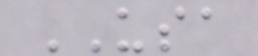USA
